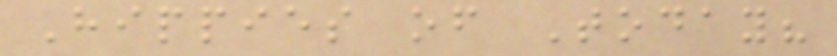Hippies of Today?
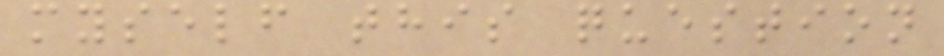myself this question
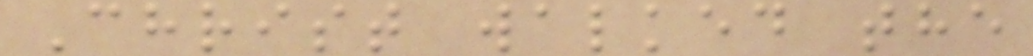Christ walked the
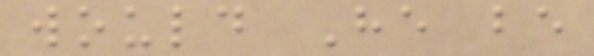would He be
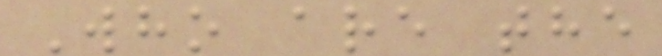Who are the
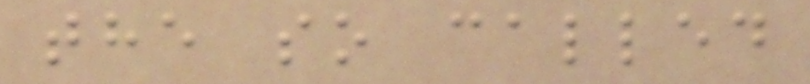the so called
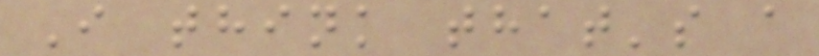I think that's a
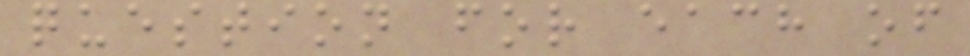question for each of
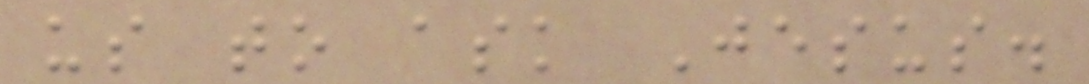us to ask Jesus.
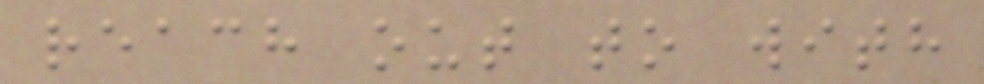reach out to with
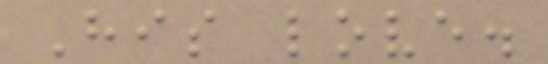His love.
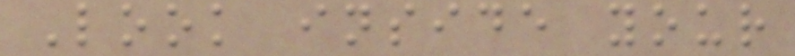Look inside your
